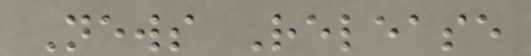News Release
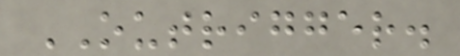OUTRIGGER.
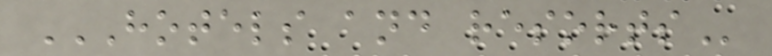HOTELS AND RESORTS
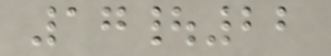17|22
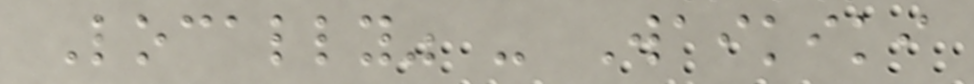Locally" - Waikiki
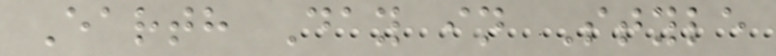Earth Day in Style
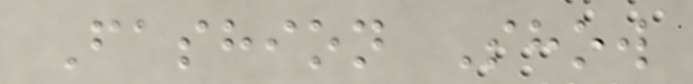Fashion Show
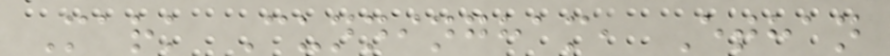Mark Cunningham, Ethan
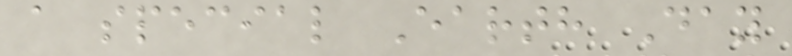a special Earth Day
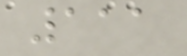111
